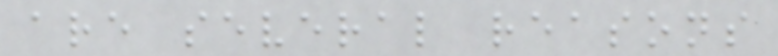are several reasons
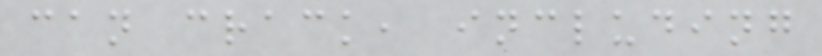can crack, including
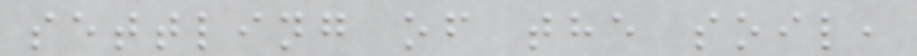settling of the soil,
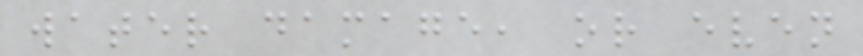water damage, or even
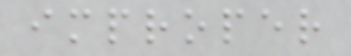improper
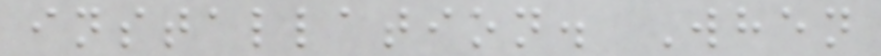installation. When
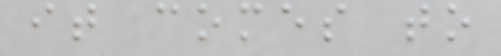it comes to
